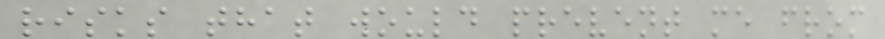risks that would prevent me from
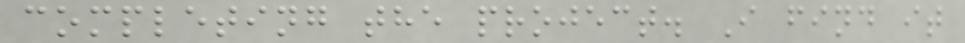completing the project. I find it
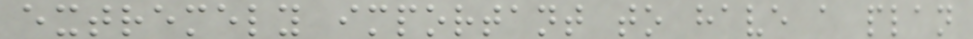extremely important to have a plan
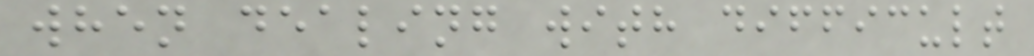when dealing with difficult
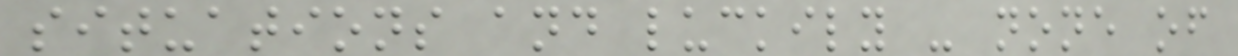situations and luckily - none of
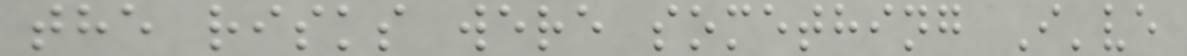the risks were something I've
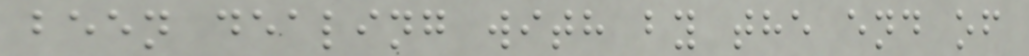been dealing with by the end of
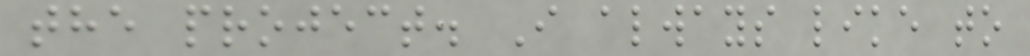the project. I always like to
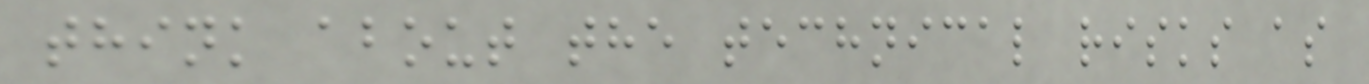think about the technical risks as
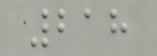218
